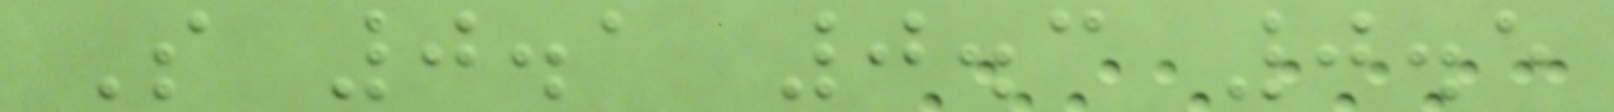S 0.1 0.3 0.5
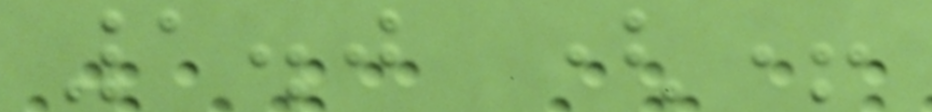1.0 (+
